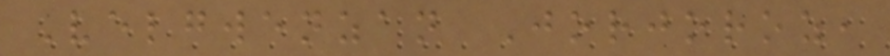Velgwenzan Jorjoroz,
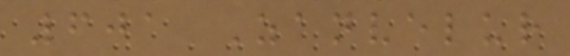601 Zanvelur
